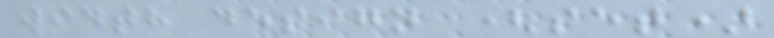width design (set)
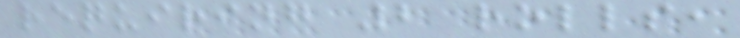requiring 2 rolls,
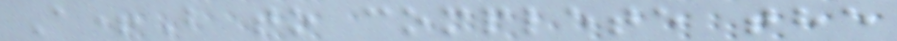A+B to complete the
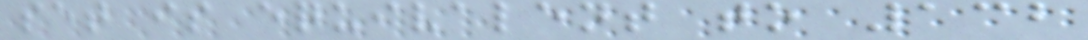set is equivalent to 132
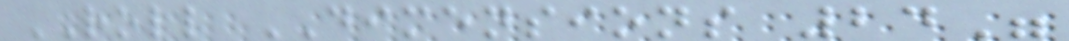ROLL DIMENSIONS 24"
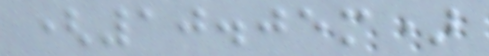(10.05m)
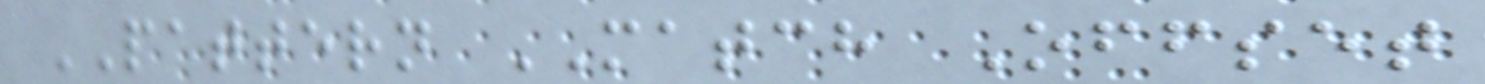PATTERN MATCH Offset
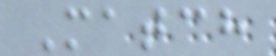Match
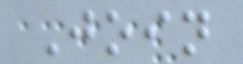Join
